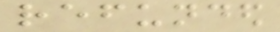refunded
